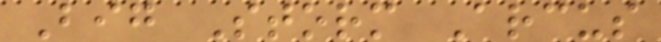Big Storm Arcus
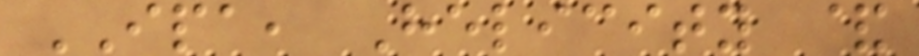IPA, Helicity &
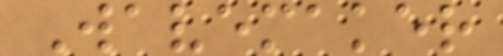Wavemaker
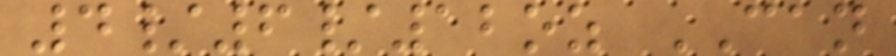4/6/12oz CAN
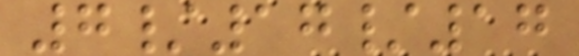7/17/17
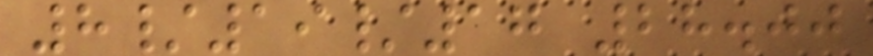8/19/17 28.00
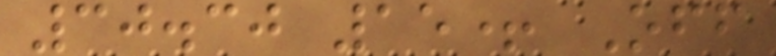30.30 15+ Off
